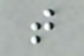t
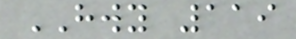HWY 119
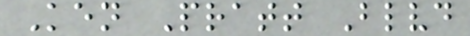Ken Pratt Blvd
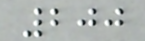200
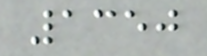1350
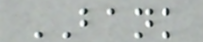BANK
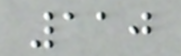110
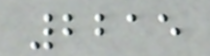2215
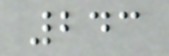243
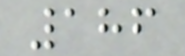186
